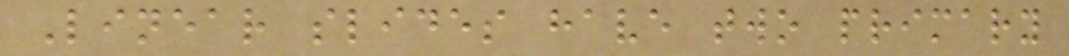Linear slides have two primary
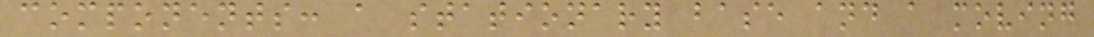components: a stationary base and a moving
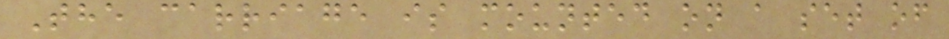The carriage is mounted on a set of
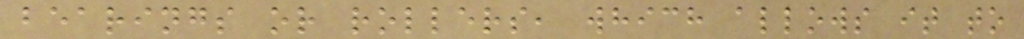bearings or rollers, which allows it to
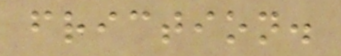friction.
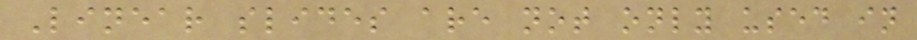Linear slides are not only used in
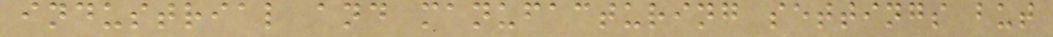industrial and manufacturing settings but
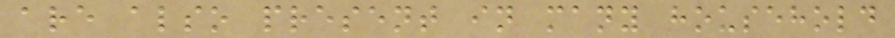are also present in many household
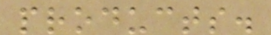products.
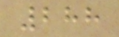288
